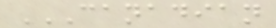CANADIAN
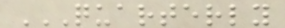QUARTERLY
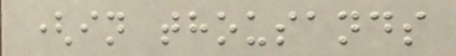(in thousands
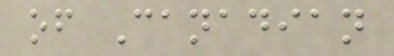of Canadian
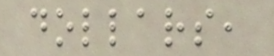dollars,
